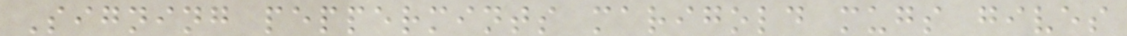Signing peppermints marigold mugs gives
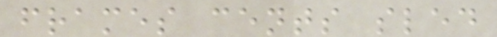frames cents sled
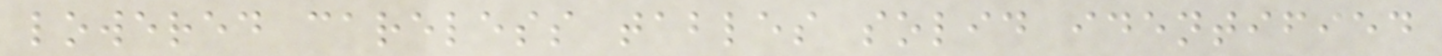lowered careless tables solid identified
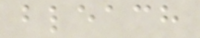bleach
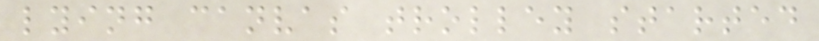lying canvas trolley started
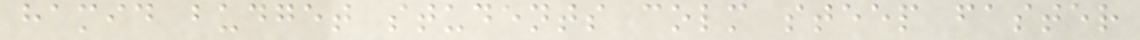hamid budget students colm steep faster
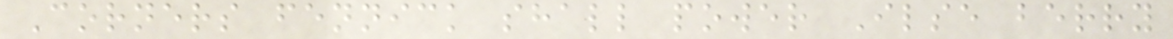Corners fennick shall power Ilse berry
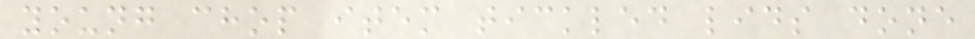young chop item tickled lids done
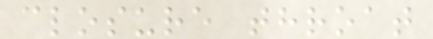closure throat
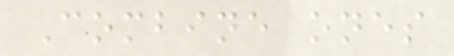Combine ones
